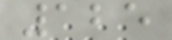125
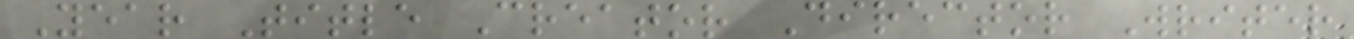Year Title Creator Director Writer
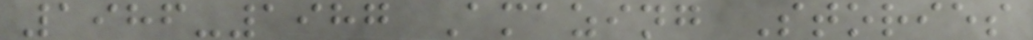1986-1987 Amazing Stories
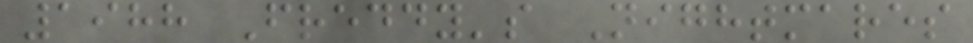1988 Freddy's Nightmares
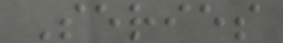Series
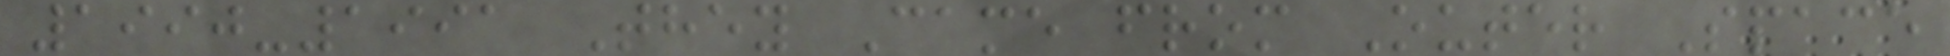1990-1991 They Came from Outer Space
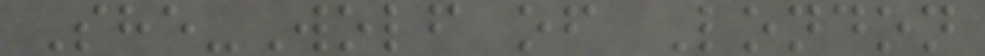She-Wolf of London
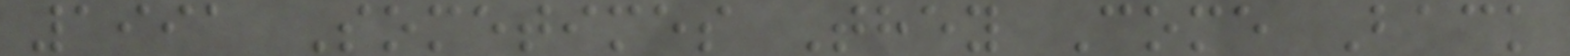1991 Sometimes They Come Back
